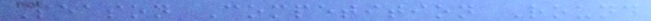Season Competition Round
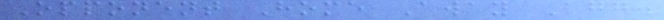Opponent Home Away Agg.
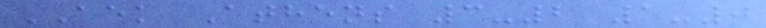AEK Athens 3-2 1-0
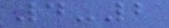4-2
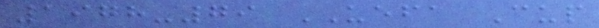1978-79 UEFA Cup
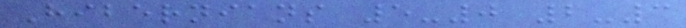Hibernians 5-0 2-3
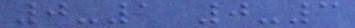0-1 0-3
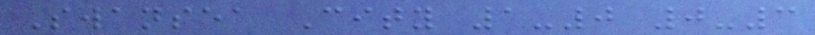Swansea City 1-0 0-3
